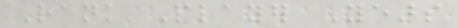Rank Player Years
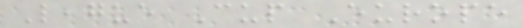League Cup Europe
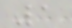1
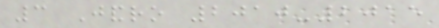3 Jandro 2010-2015
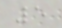5
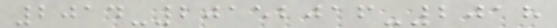2014-20152016-2018
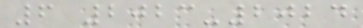6 2023-2024
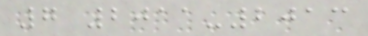7 2011-2013
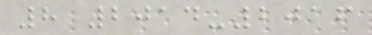8 2014-2016
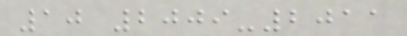10 2009-2011
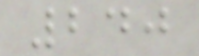240
